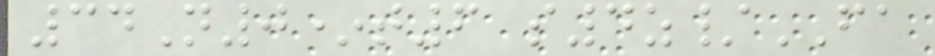34N0*t6 s4z/FA
